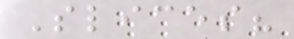Slices?
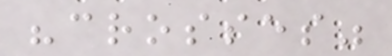"crosses"
